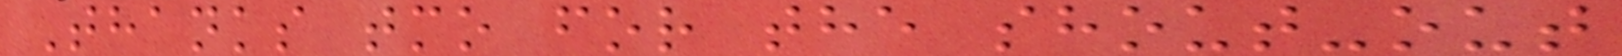Thanks tmo for the shout-out
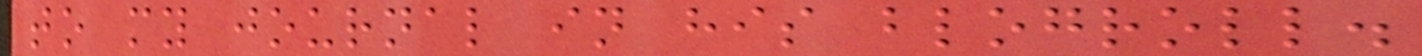to my journal in his blogroll.
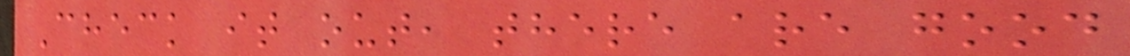Check it out, there are good
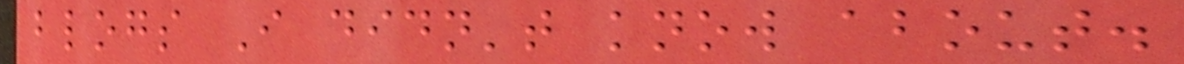blogs I didn't know about.
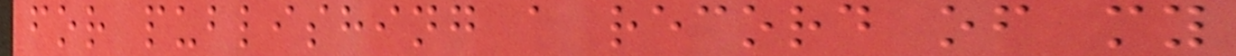for publishing a record of my
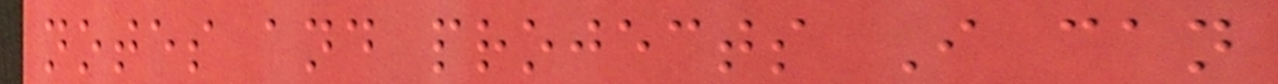notes and projects I can
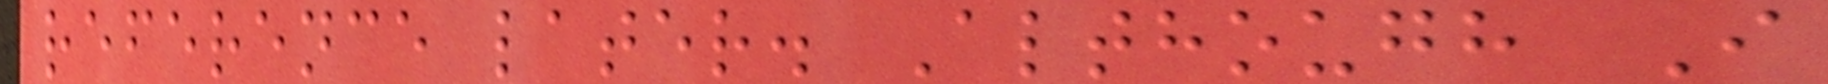reference later. Although I
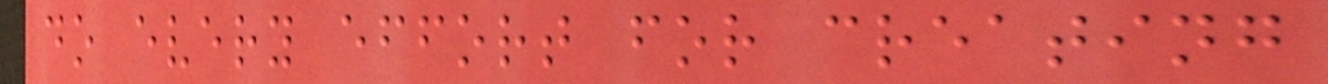do every effort for creating
